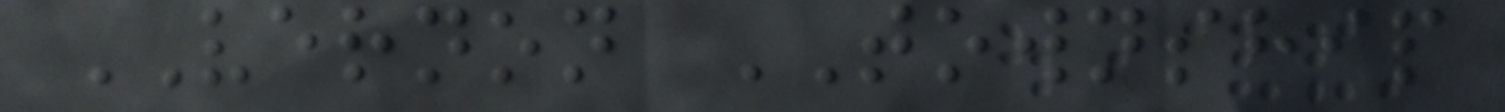VERNON TOWNSHIP
